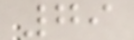79
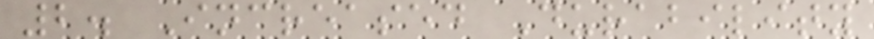2. Increased Durability
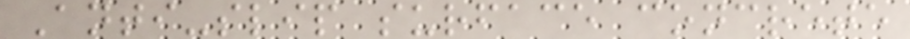Anti-slip surface concrete
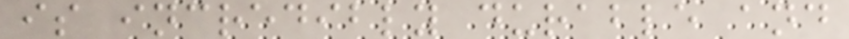is incredibly durable and
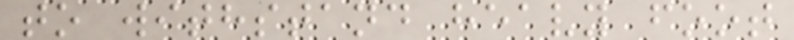to withstand heavy foot
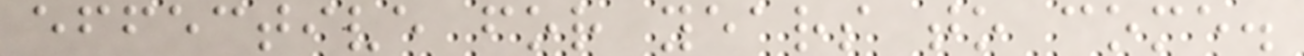effective for years to come.
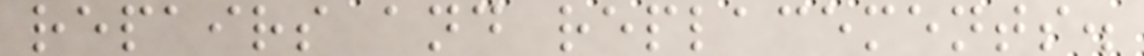repairs and replacements.
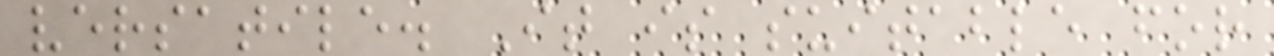versatile. It is suitable for
